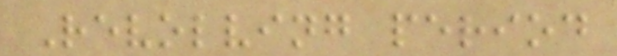Revolving period
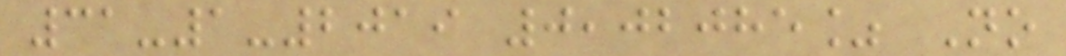31-1-2019 0,02085% No
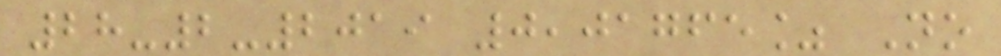28-2-2019 0,01765% No
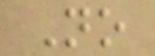No
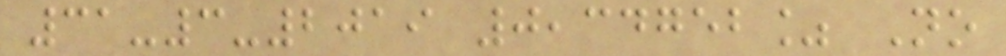31-3-2019 0,34752% No
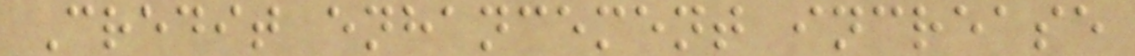Credit enhancement increase
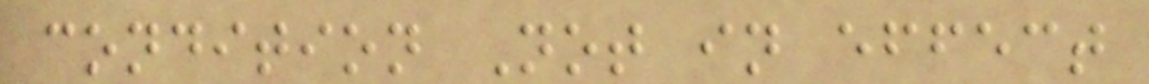condition Not in effect
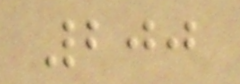200
